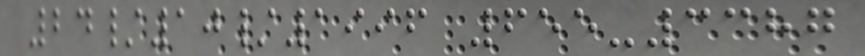24/10/1996 655-3387
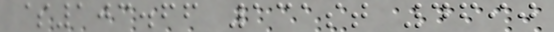$103.66 131st 4690
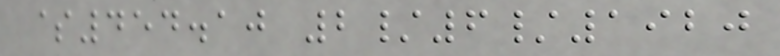$454.10 2/6/1920
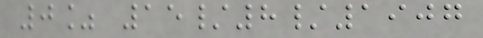0% 15/8/1907
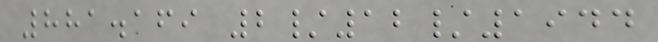881.169 2/12/1944
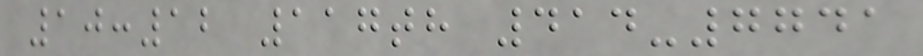10:12 117th 414-7741
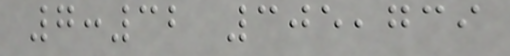7:32 305,739
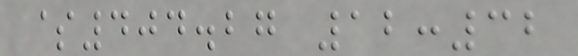$404.27 12:32
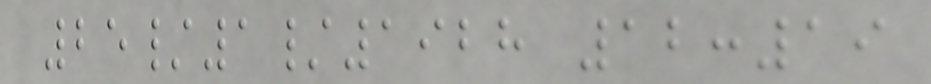25/1/1928 12:19
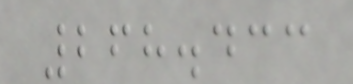268.433
